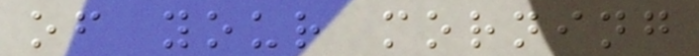of your morning
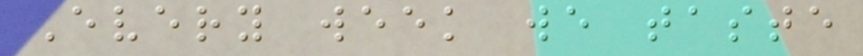Every week we taste
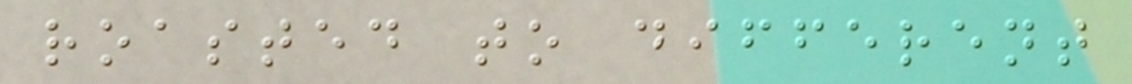roasted to different
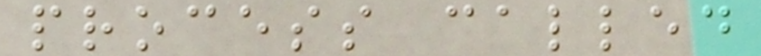process called
